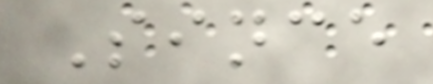Since
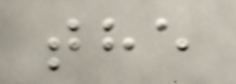the
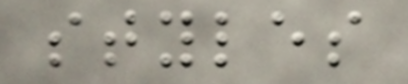styles
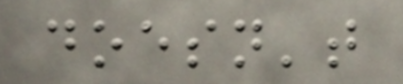doesn't
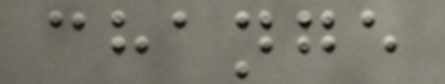change
